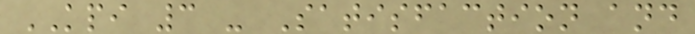KPI 3 - Satisfaction and
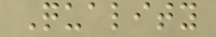Quality
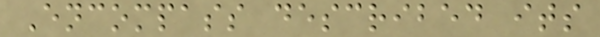Encompass described its
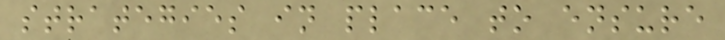strategies in place to ensure
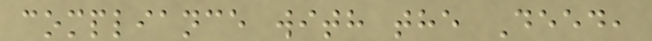compliance with the Deed,
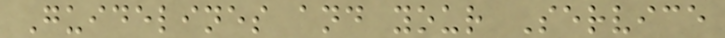Guidelines and your Service
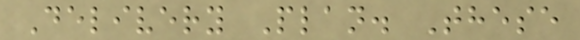Delivery Plan. These
